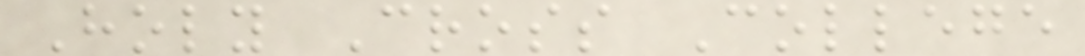Holy Cross College
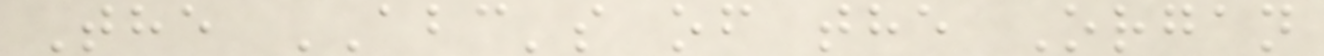The ABC's of the Organ
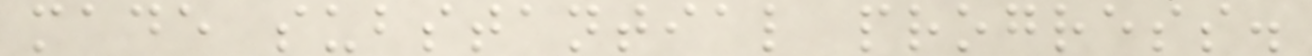made substantial progress.
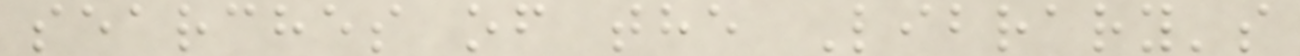searches of the Library's
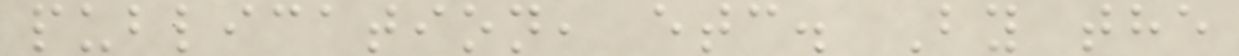publication, etc. By the
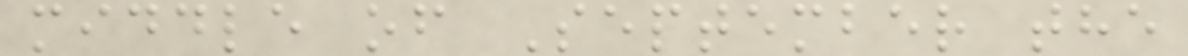middle of September the
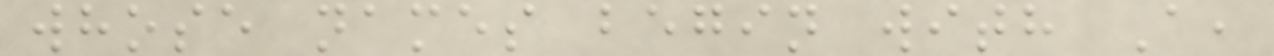whose names begin with A,
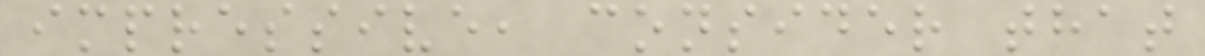impressive, consider that
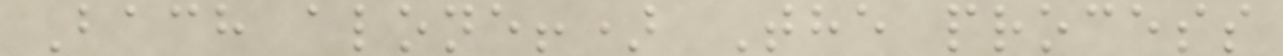Bach alone!) The process
